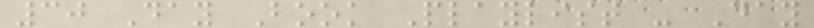30 Day Book Playlist - Day
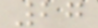27
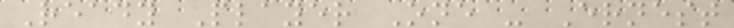Ready Player One - Ernest
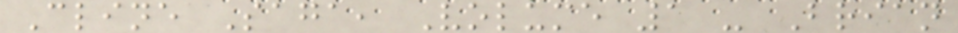Cline Saga, Volume 1 - Brian
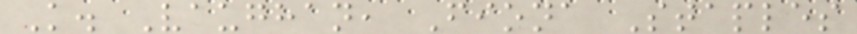K. Vaughan, Fiona Staples
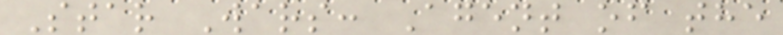Star Wars: Agent of the
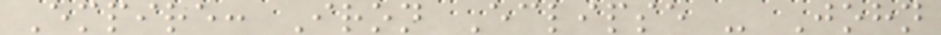Empire: Iron Eclipse - John
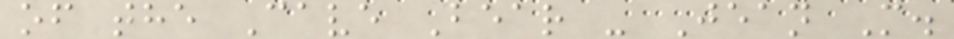of the Cave Bear - Jean M.
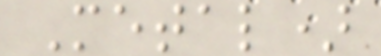Metal)
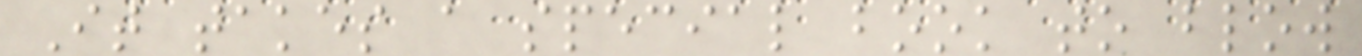It takes a special book to blow
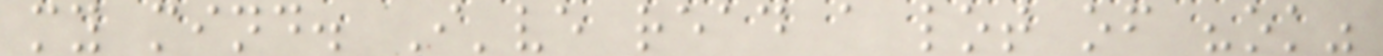my mind. I've read a lot of "ok"
